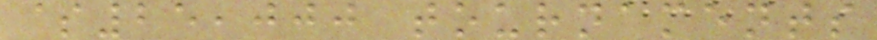$25,000 tournaments
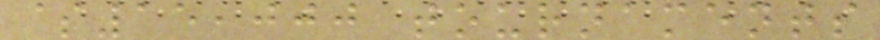$15,000 tournaments
